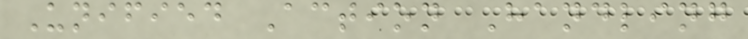Unified Action Handling
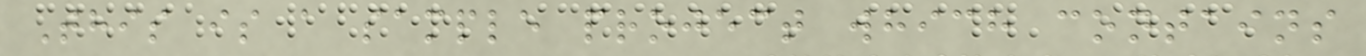This is a sample project which contains
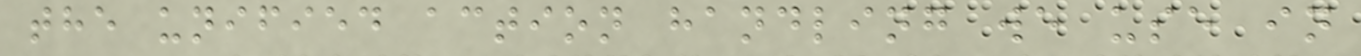the unified action handling we use in
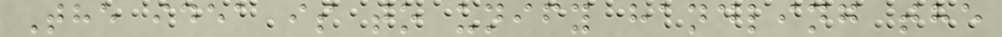The idea is to unify handling the
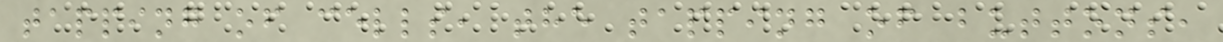tapping of cells, the tapping of buttons,
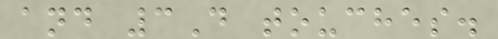and 3D touches.
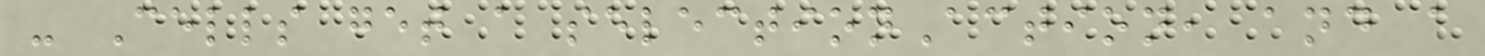- Cells get a selectionAction, and a
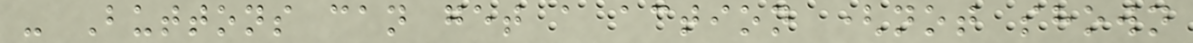- Buttons can get a action (not shown
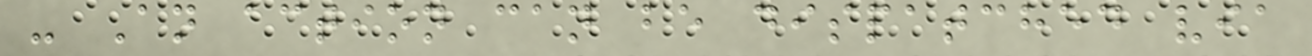- An action can be dispatched via
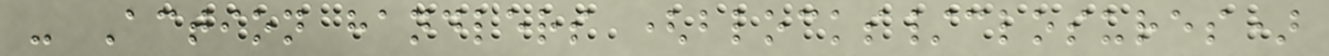- Action handlers (blocks/closures)
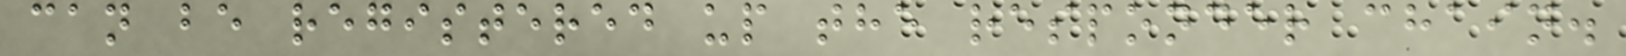can be registered up the responder chain.
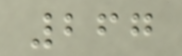267
